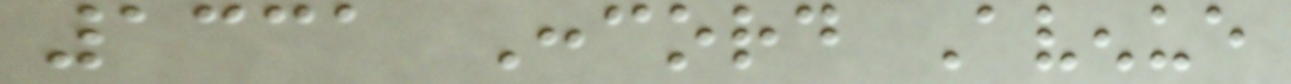1331 Concord Avenue
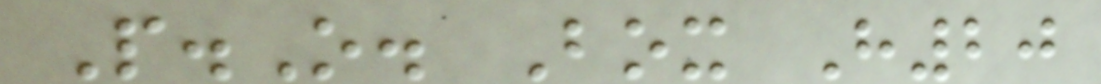P.O. Box H20
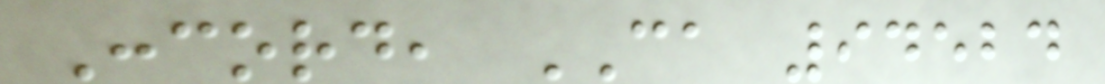Concord, CA 94524
